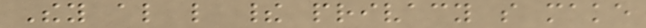They also like their privacy so make
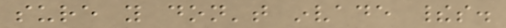sure you don't invade theirs.
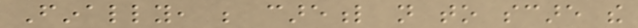Finally, be careful not to scare the
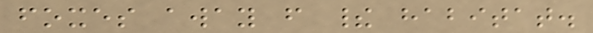foxes away from their habitat.
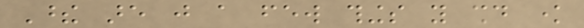These are just a few things you should know
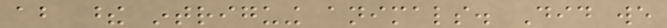about these intriguing animals. Did we
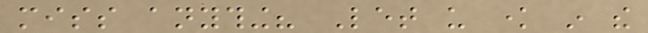miss anything? Let us know in the
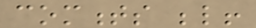comments below!
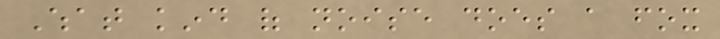What kind of noise does a fox
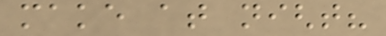make at night?
